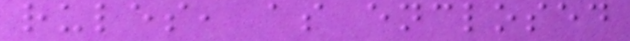rules, as enclosed
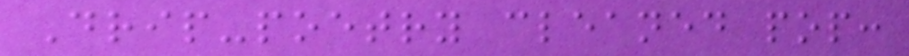Drip-poetry cleaned pop:
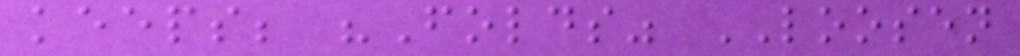keeps; "Folds" LOOSEN
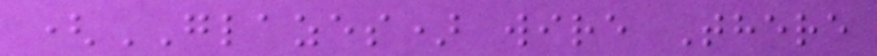(GLAZES) wire There
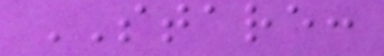STARE:
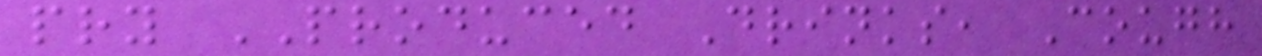pry PRODUCED Drinks, Cough
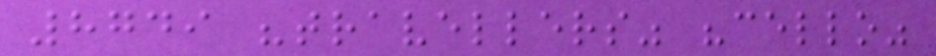8749 "travellers" "cello"
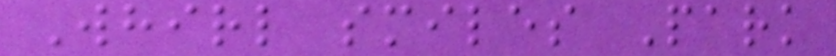Whirl smiles Park
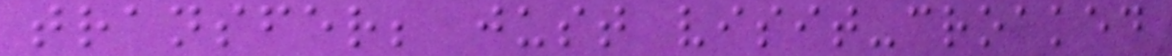transfer; just visit-croaked
